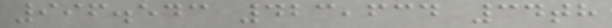996.543 423,634 34th
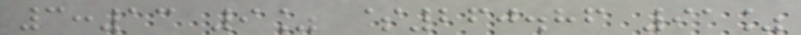3:13 9% $260.86 91%
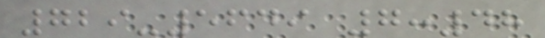729-5649 7:48
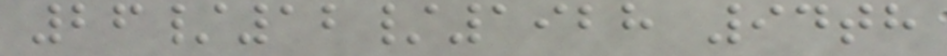26/12/1928 94th
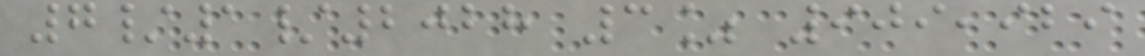7/1/2028 3% 909,929
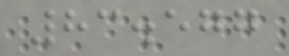83.577
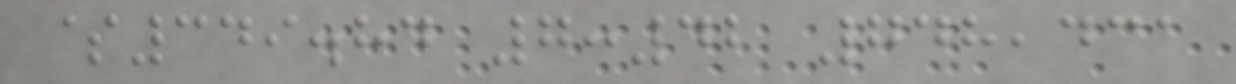$349.84 7:42 748,431
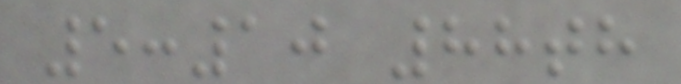5:10 88th
